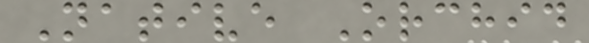Native Orchid
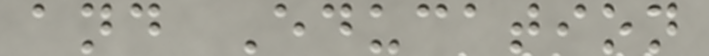and Education
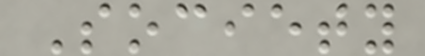Society
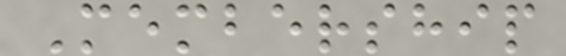Membership
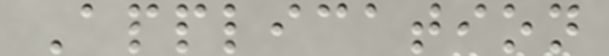Application
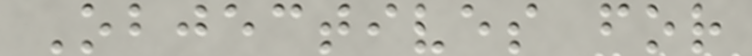Objectives for
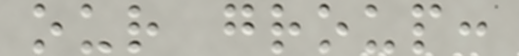our group:
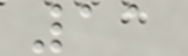11
